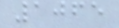1065
